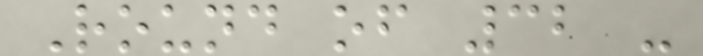Round of 32 -
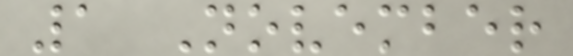1 November
